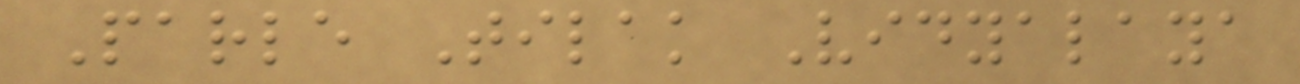Parle Tilak Vidyalaya
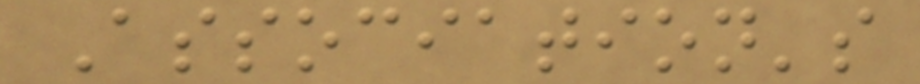Association's
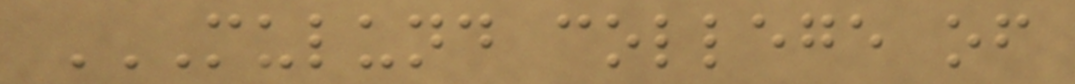MULUND COLLEGE OF
